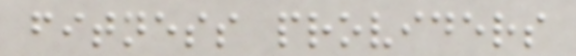fitness providers
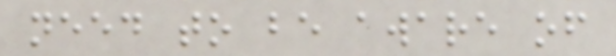need to be aware of
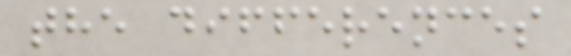the differences
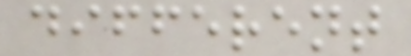different
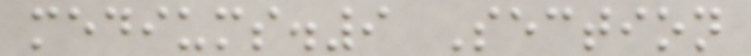mediums.9 Section
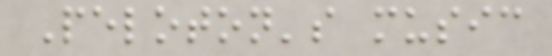Peloton's music
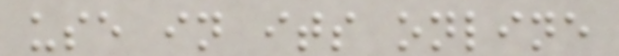use in its online
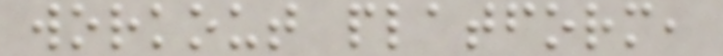workout platform,
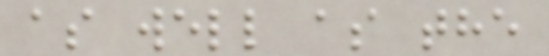as well as the
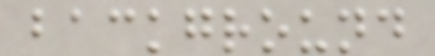background
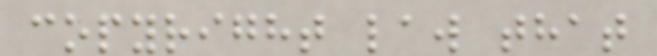copyright law that
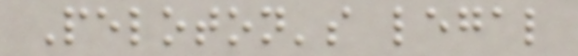Peloton's legal
